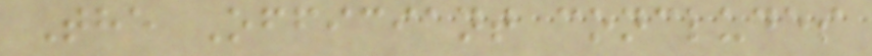The Officiant concludes
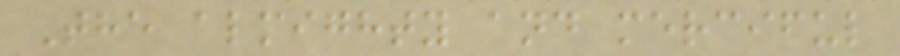The almighty and merciful
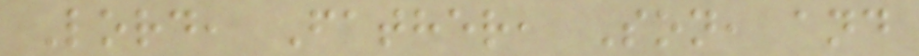Lord, Father, Son, and
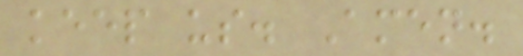keep us. Amen.
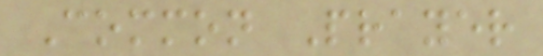Common Prayer
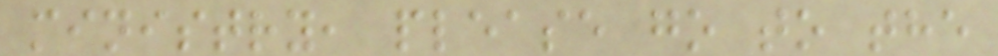ministry, please go to the
